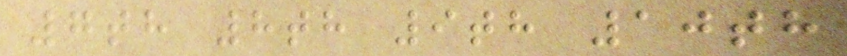7th 8th 9th 10th
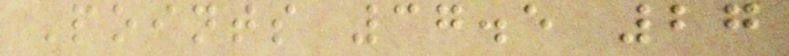Points 37.5 27
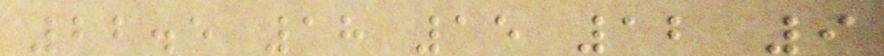22.5 18 15 12 9
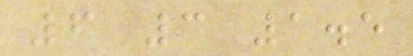6 3 1.5
